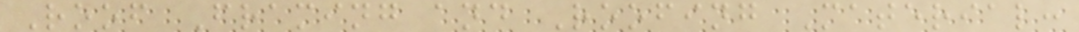Roof Framing and Roofing Material:
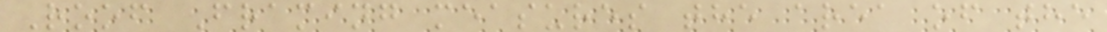Roof Framing measures the area of the
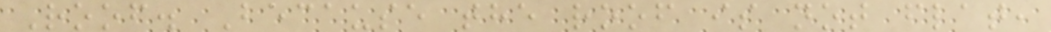Roof. Because the roof is not flat,
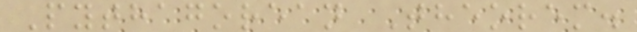Pythagorean Theorem.
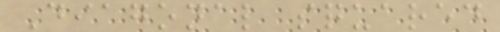Diagonal squared
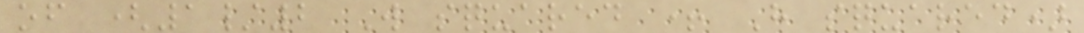of (1/2 W squared + H squared)
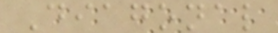Diagonal
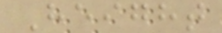Height
